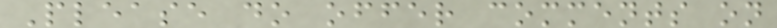Please do offer comments on
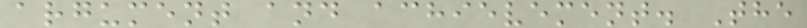argument and achievement. The
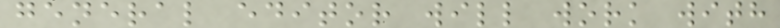general editor will work with
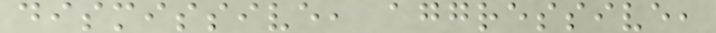dismissive, aggressive,
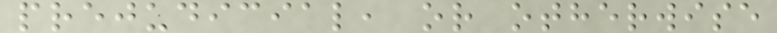prejudicial, or otherwise
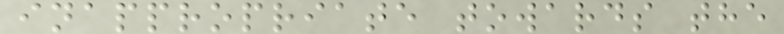inappropriate towards the
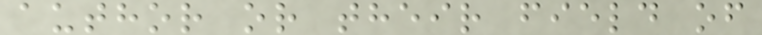author or their field of
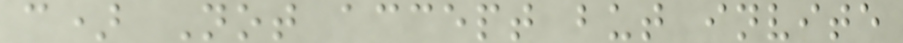c) Not accept but invite
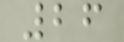26
